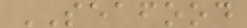SEAFOOD
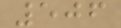506
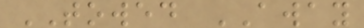TOWED AWAY
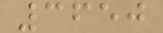3650
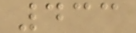433
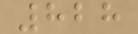828
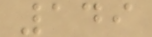149
